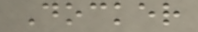Docker
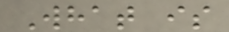What is
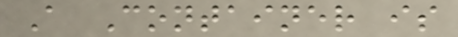A Container is
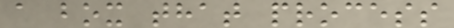a box that process
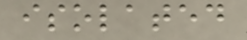isolated
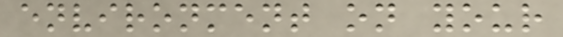environment on your
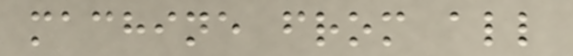machine from all
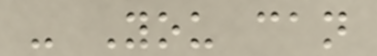- You can
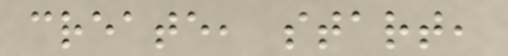create, start,
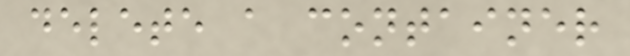delete a container
